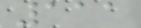111
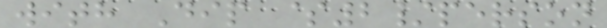with Dip $2/person
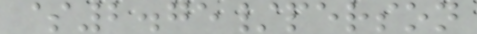$2.75/person
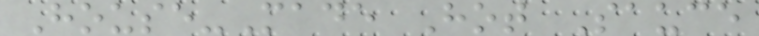House-Made Hot Sauce
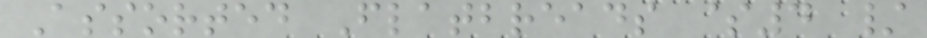Assorted Flatbreads $4 /
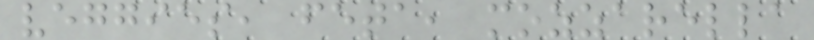veggies, feta, mozzarella
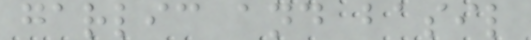garlic and basil
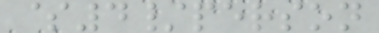$4/person
